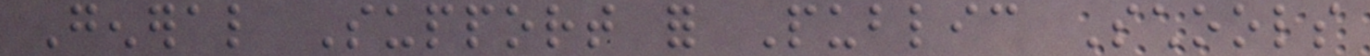General Support for Public Schools
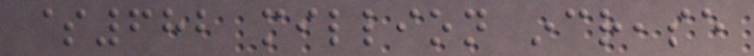$682 million increase
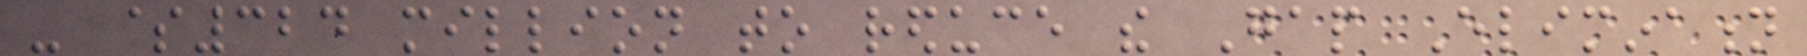- $324 million to reduce the Gap Elimination
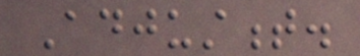Adjustment.
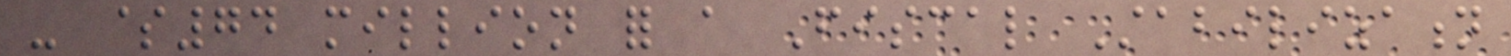- $74 million for a Fiscal Stabilization
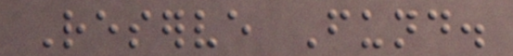Reserve Fund.
